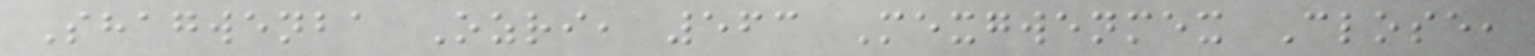Shagwenba Ozri, 563 Mexgwenmex Close,
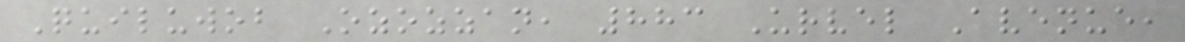Quiluwob Ozozzan, 883 Urvel Avenue,
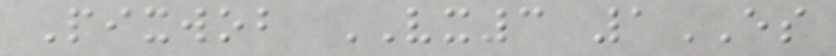Pixwob VX3 1ES
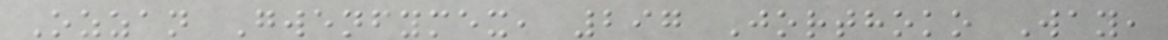Ozzan Gwenfymex, 297 Jorthoko Way,
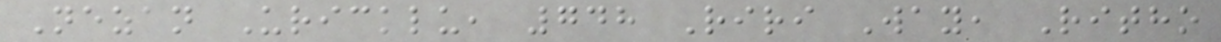Nezan Uricklu, 748 Riri Way, Ritho
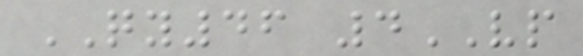QY46 4VP
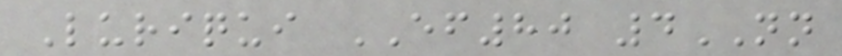Luriqui EF80 4NN
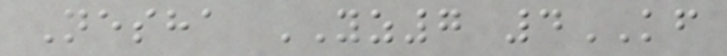Nesha YZ7 4KF
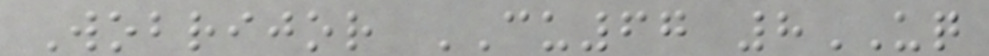Wobrijor CU67 8UQ
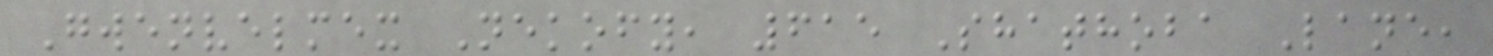Gwenvelmex Nekofy, 615 Shathoba Lane,
